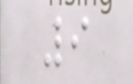9
